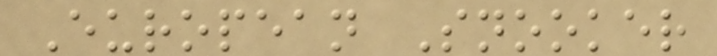European Snooker
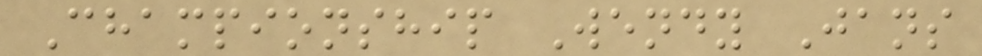Championship Wendy Jans
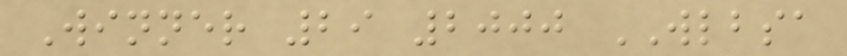Winner 29 2000 WLBSA
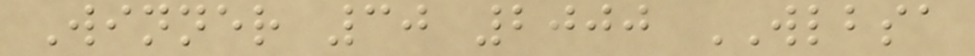Winner 30 2000 WLBSA
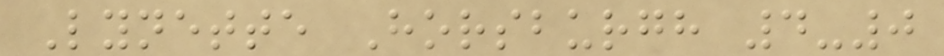Lynette Horsburgh 4-0
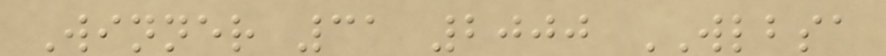Winner 31 2000 WLBSA
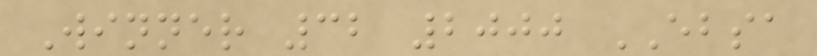Winner 32 2000 EBSA
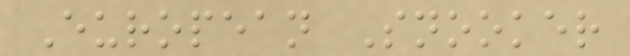European Snooker
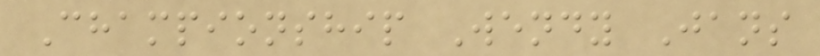Championship Wendy Jans
